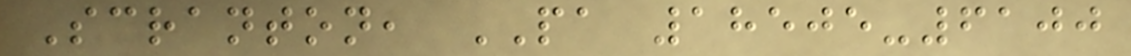Scranton, PA 18505-6100
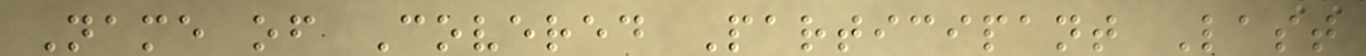Name of Covered Participant Last
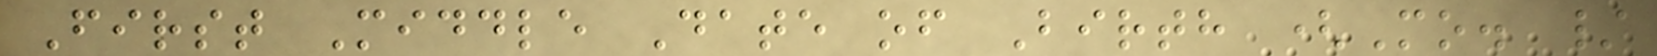First Middle Date of Birth (Mo. /
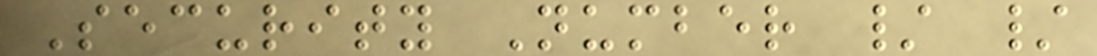Security Number / /
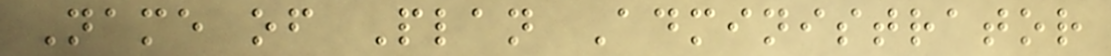Name of Plan Administrator
